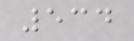534
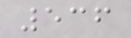536
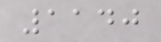1140
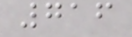716
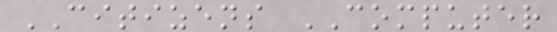CITIZENS COMPUTER
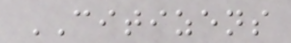CITIZENS
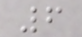6
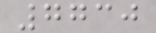7730
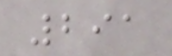291
